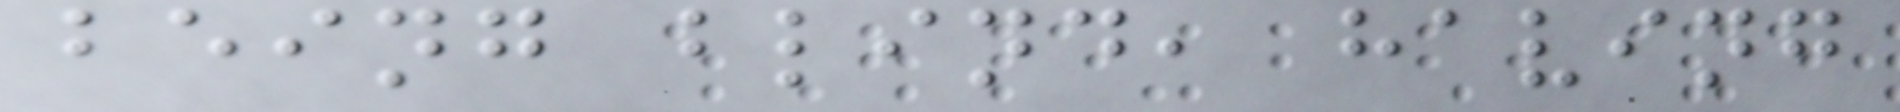being blind, having
